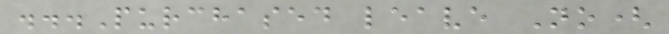...Purchased leave No(
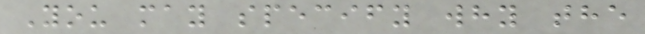You may specify why the
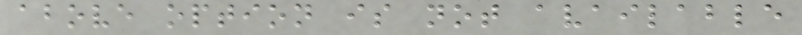above option is not available
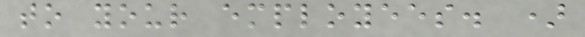to your employees. )
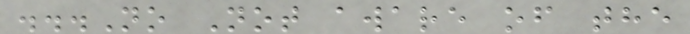...No Not aware of the
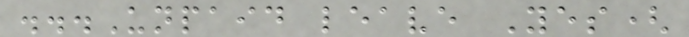...Unpaid leave Yes(
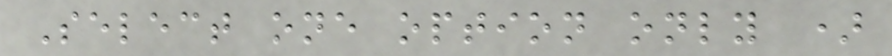Select one option only )
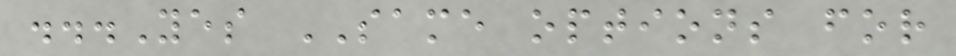...Yes SAME options for
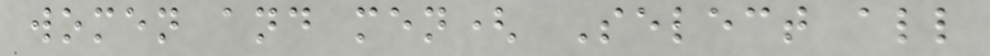women and men( Select all
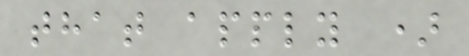that apply )
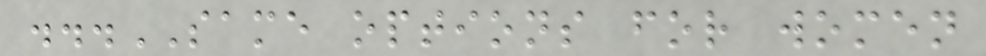...SAME options for women
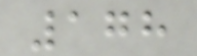178
